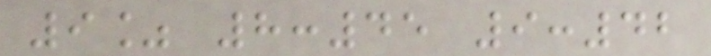9% 8:45 9:42
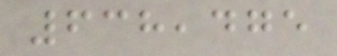638,475
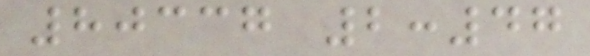80337 2:47
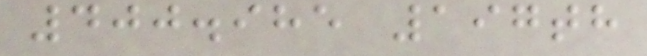400.985 197th
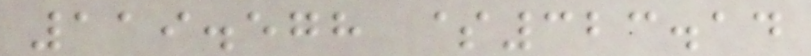119.578 $323.14
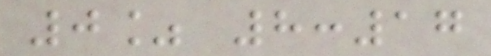0% 8:17
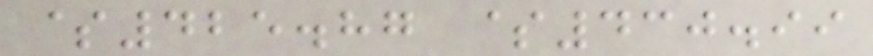$425.87 $430.99
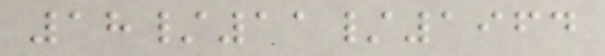18/11/1964
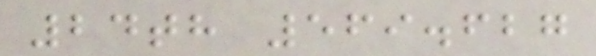24th 569.627
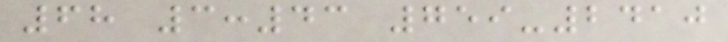68 3:43 759-2410
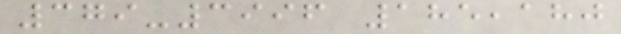379-3996 185,180
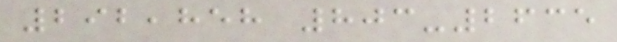292,858 803-2635
